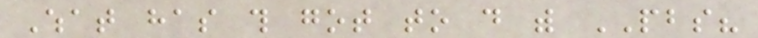What has this got to do with PBS?
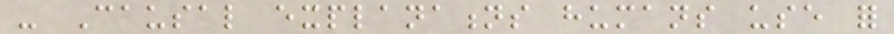- Causal explanations humans use for
